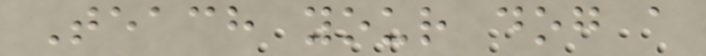Teach your dog a
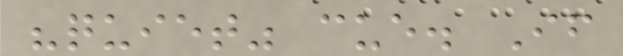"quiet" cue. If
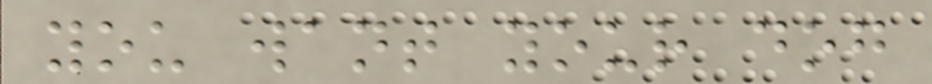you want your dog
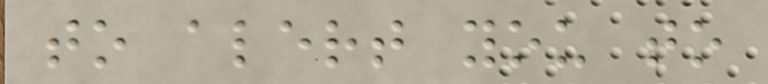to alert you to
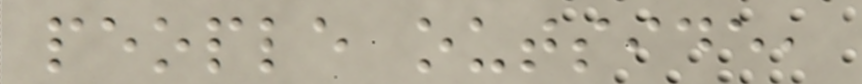people outside,
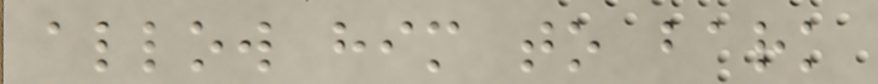allow him to bark
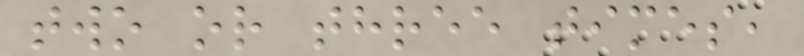two or three times,
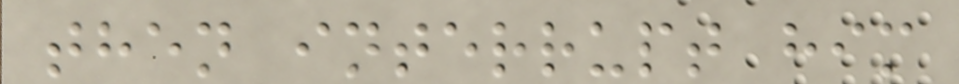then interrupt him
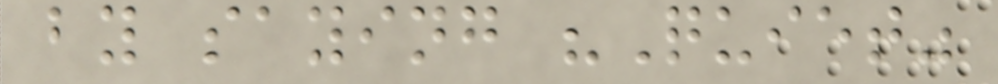by saying "Quiet"
